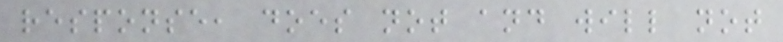response, does not and will not
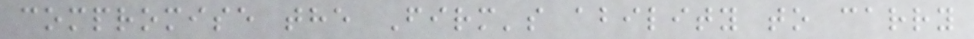compromise the Firm's ability to carry
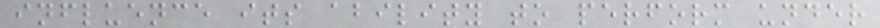influence its ability to perform under
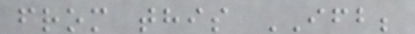from this IFB;
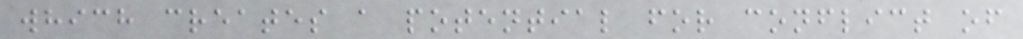which creates a potential for conflict of
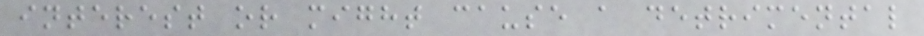interest or might cause a detrimental
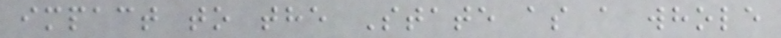impact to the State as a whole
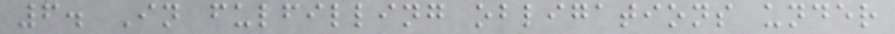6. In fulfilling obligations under
